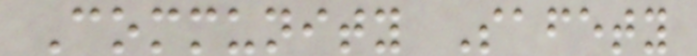Community Safety
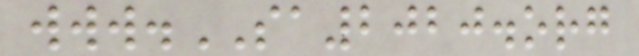www.SA2020.org
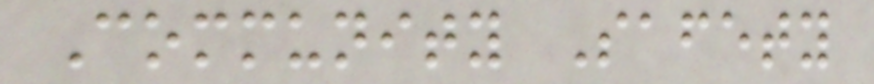Community Safety
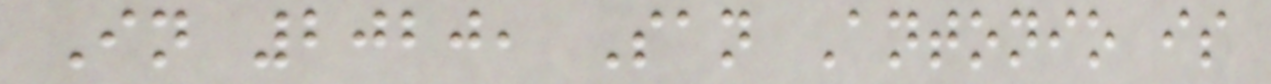In 2020, San Antonio is
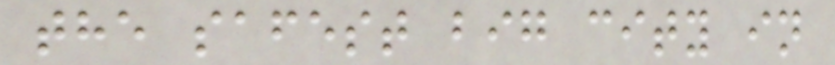the safest big city in
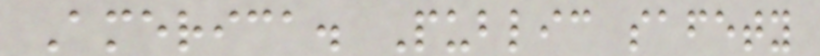America. Public safety
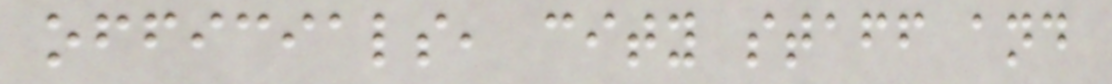officials, city staff and
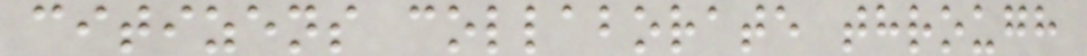citizens collaborate through
